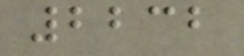2232
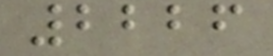2226
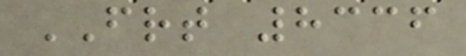FRT 8336
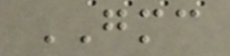GMC
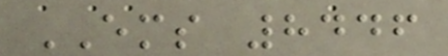EMS 8446
